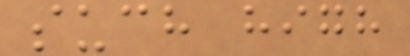such high
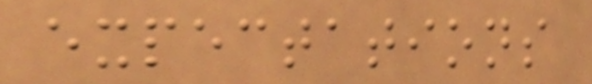expectations
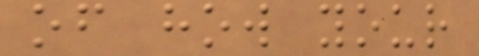of how your
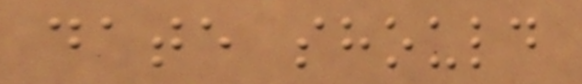date should
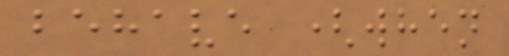behave (when
